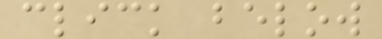click below
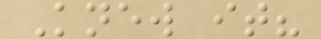Knew it?
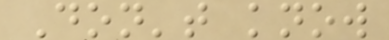Don't know
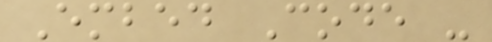Embed Code -
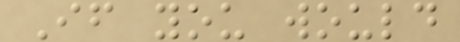If you would
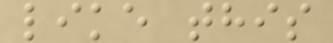like this
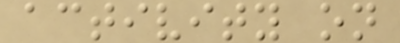activity on
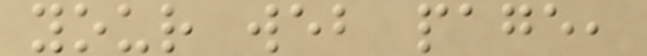your web page,
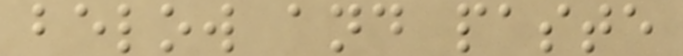below and paste
